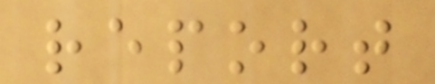report
